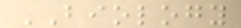BIOLOGY
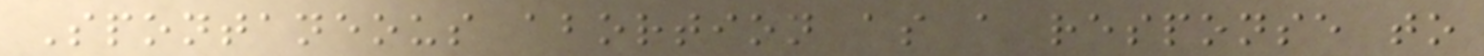Spontaneous abortion as a response to
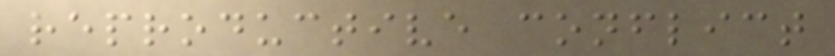reproductive conflict
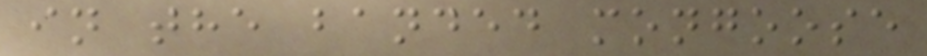in the banded mongoose
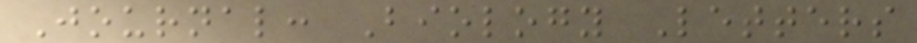Journal: Biology Letters
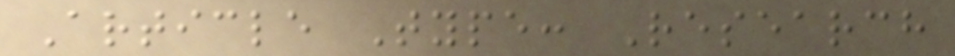Article Type: Research
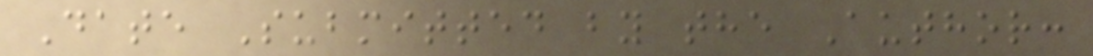Date Submitted by the Author:
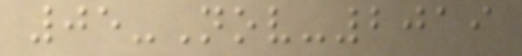05-Nov-2019
